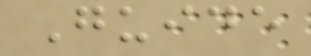Guide
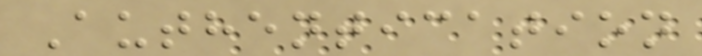Authentication
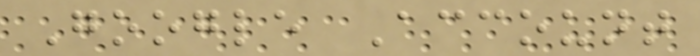Google Account
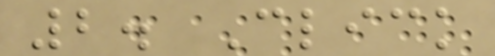2. Click
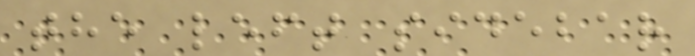the left sidebar
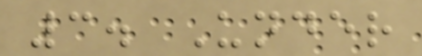3. Under
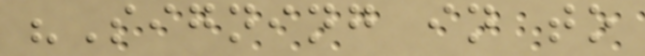"Signing in to
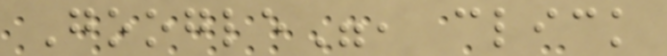Google", click
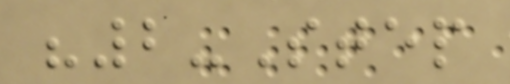"2-Step
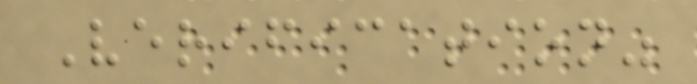Verification"
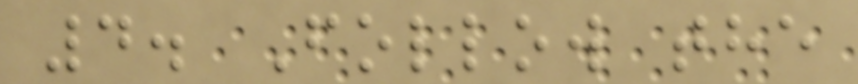4. Follow the
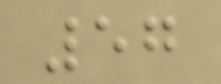57
